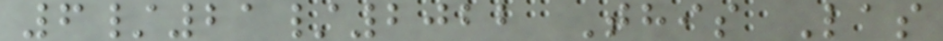6/21/2022 This Las
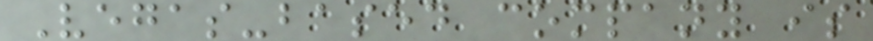Vegas-based company is
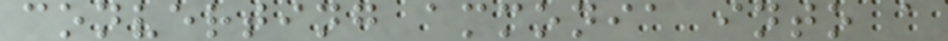converting ammonia into a
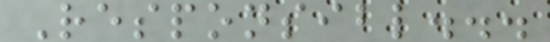Responsibl...
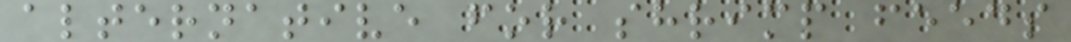alternative for shrimp feeds
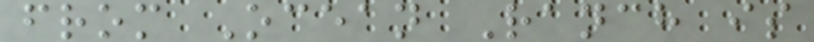from Ocean Ranch is
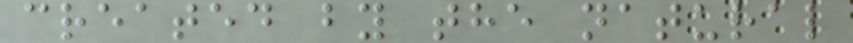created by the natural
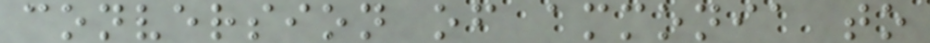conversion of ammonia to
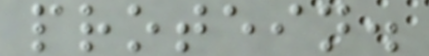protein.
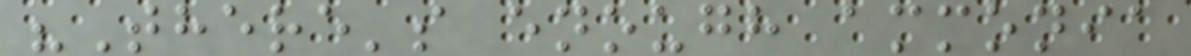"There's enough ammonia
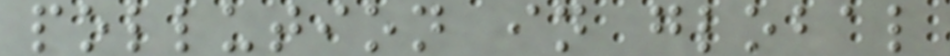pollution in global
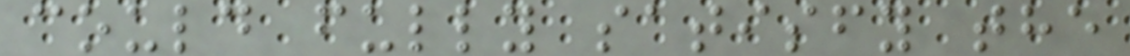could fully satisfy the
